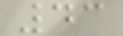43
